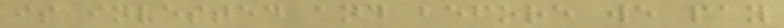is invested and before we pay
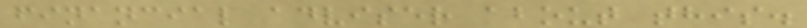financial adviser about this.
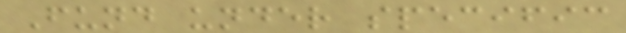Fund under specific
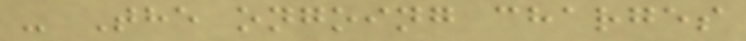- The ongoing charges
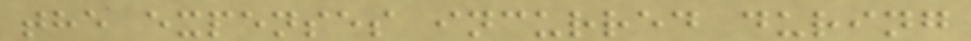the expenses incurred during
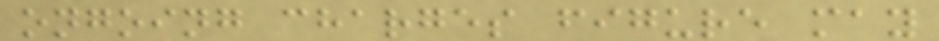ongoing charges figure may
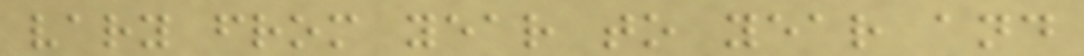vary from year to year and
